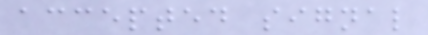accepted signal
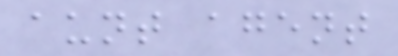aunt agent
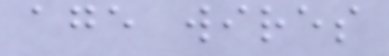age wires
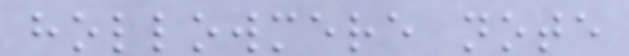hollowmere note
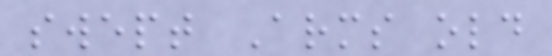swept Arms old
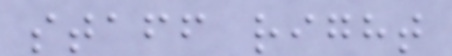staff right
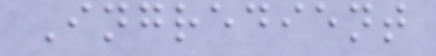Ingredient
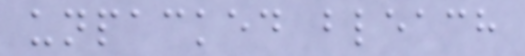unpacked bleach
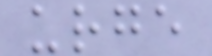urge
